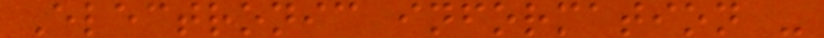Electronic information -
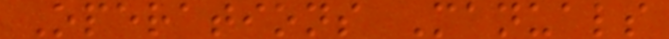Operations Manuals
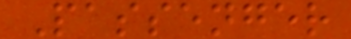Passenger
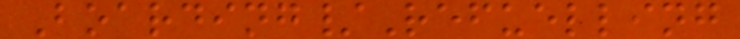Boarding/Refuelling
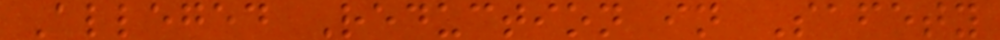Alleged Reduction in Safety
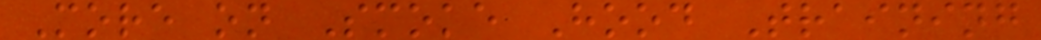More on Smoke Hood Training
